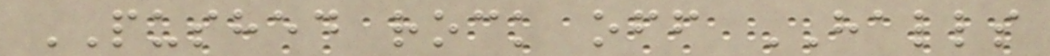PUSHED rock off HALLS
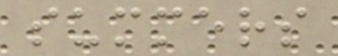summers
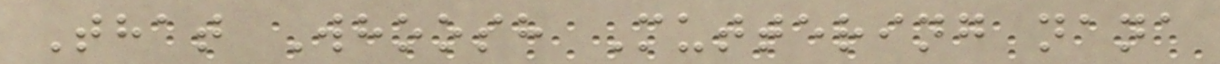That Whoosh Muttering nana
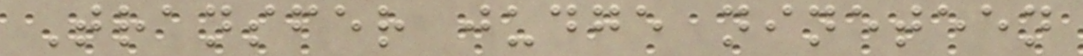Transfer judge nineteen
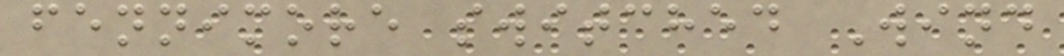fennimore switched Wind
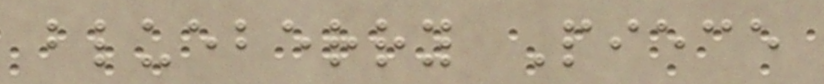blueberry Piece
